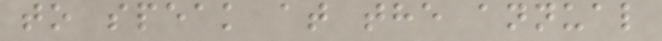to speak at the annual
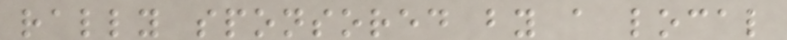rally sponsored by a local
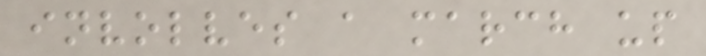involves a march up
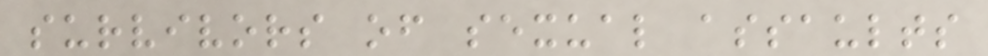survivors of sexual assaults
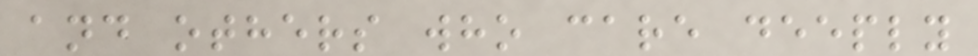and others who care deeply
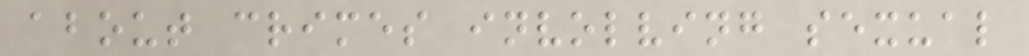about crimes involving sexual
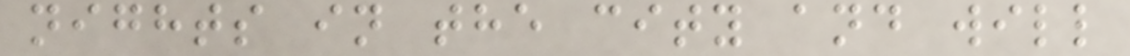nights in the city and will
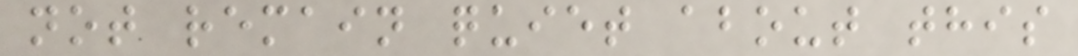not remain quiet about this
